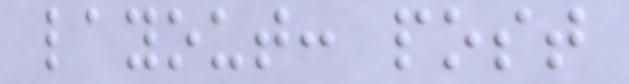layout: post
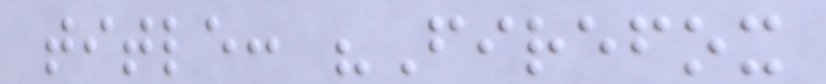title: "Firefox
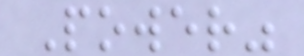Power"
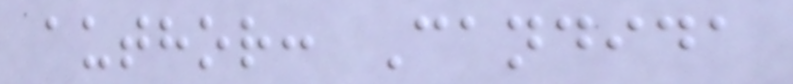author: Candida
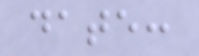date:
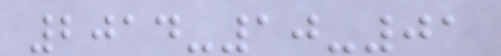2014-10-01
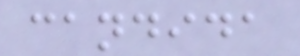candida
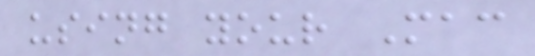using your Mac
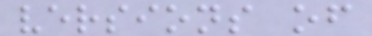versions of
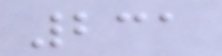231
